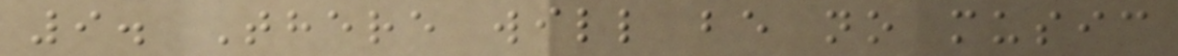9. There will be no music
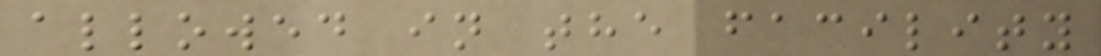allowed in the facility
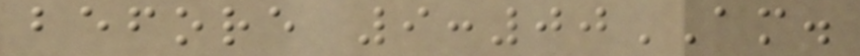before 9:00AM.
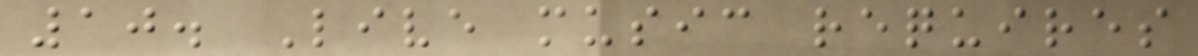10. Live music requires
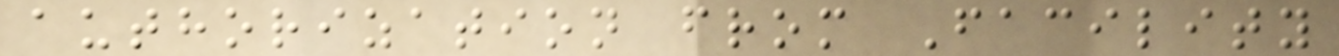authorization from Facility
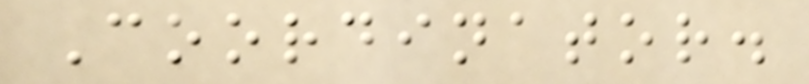Coordinator.
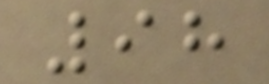98
